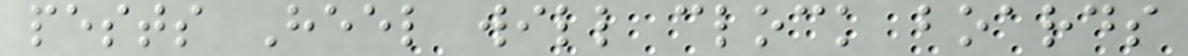pests Heel will clock boards
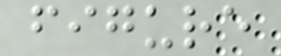figure
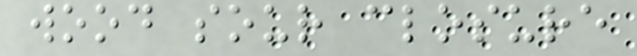wood sour closure
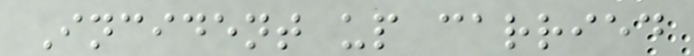Incident up carried
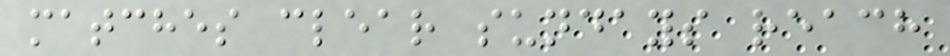matches clear sundays reach
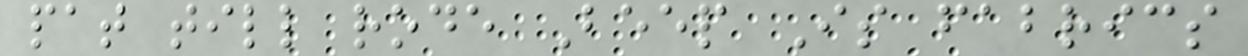pat till rode Beep Is fabrics
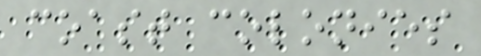coast colonies
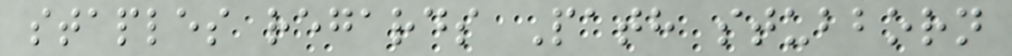staples regards Path stubborn
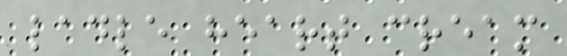ladle heart cream
